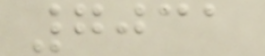7031
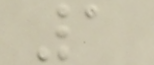1
